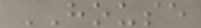HOUSE
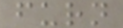furn
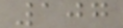107
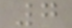7
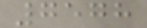7578
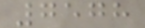7578
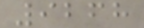9268
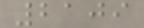2109
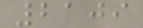2109
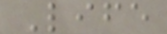Life
